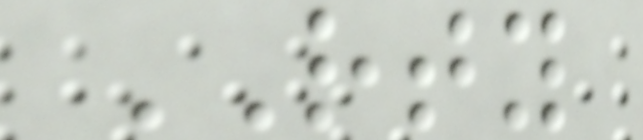RTY
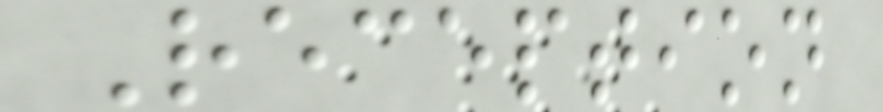Reception
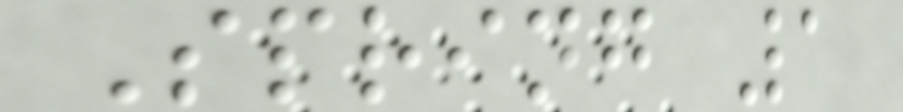Spring 1
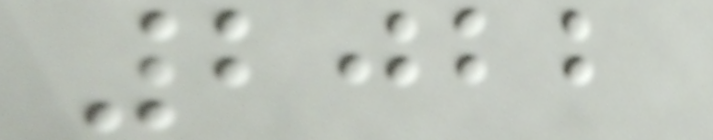2022
